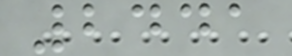2441
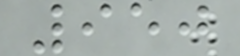950
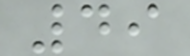49
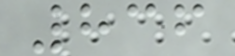836
